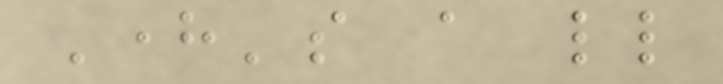Here's a little
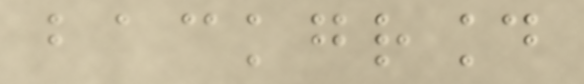background
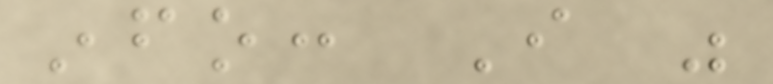info: I was
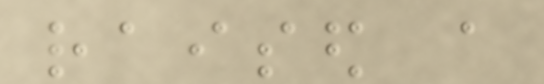raised a
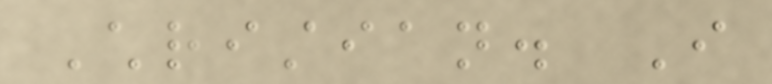Christian. I
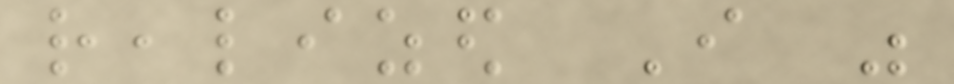realized I was
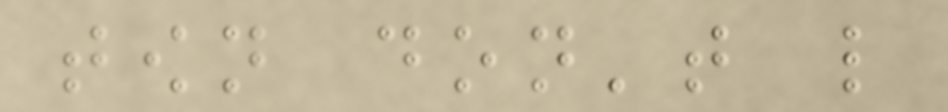town don't like
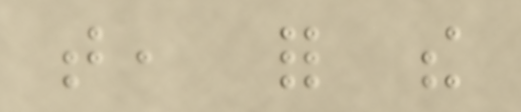that, for the
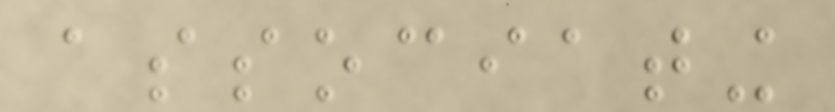associating
